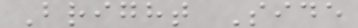Bright Side
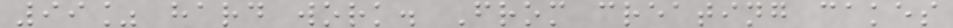99% hard work. From creating cakes
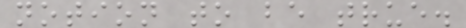notion to be true.
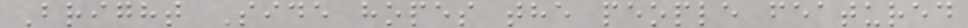Bright Side hopes the people featured
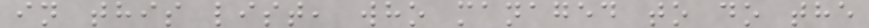in this list, who managed to do the
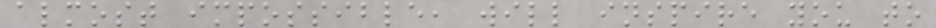almost impossible, will inspire you to
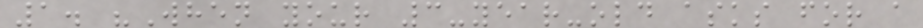1. "When your 3-year-old asks for a
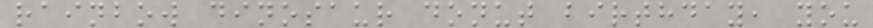rainbow dinosaur donut birthday, you
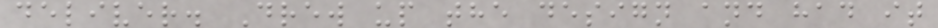deliver. Drew up the design and had it
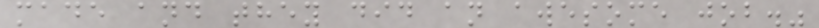made and they did an awesome job."
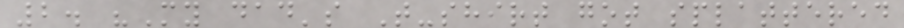2. "My dad's T-shirt got splattered
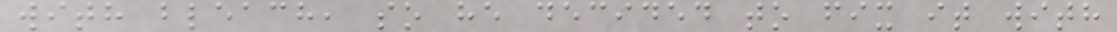with bleach, so he decided to fix it with
